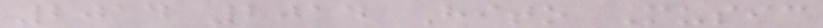2014 2014 Hito Music
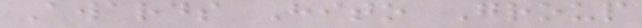Awards Hito Group
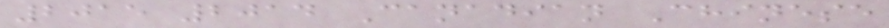2015 2014 Canadian Chinese
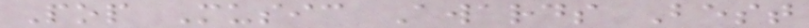Pop Music Awards Best
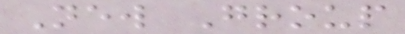New Group
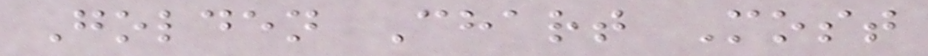Golden Chart Most
